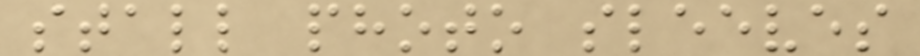stall photo sleeves
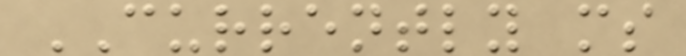CURRENTLY ms
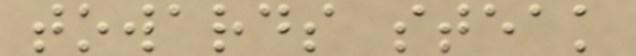towards steak
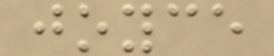joyce
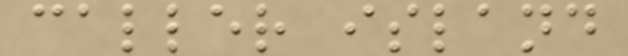caller island
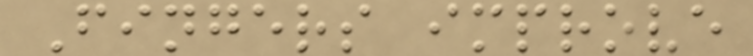Fingers improve
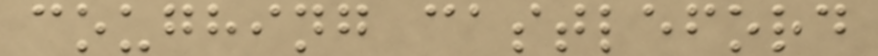coughing castleford
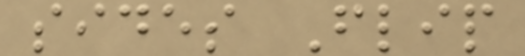sides Flip
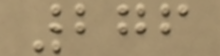276
